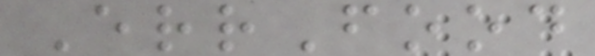ErrFood
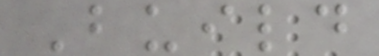Build
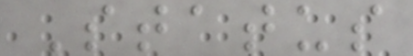Status
